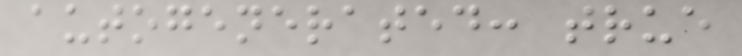autogenerated: true
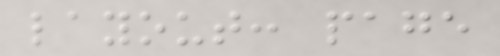layout: page
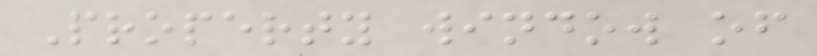Property window of
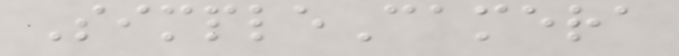SimpleCamera
